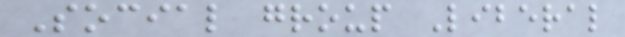Social group Liberal
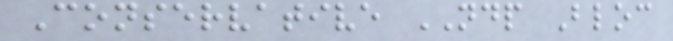Conservative NDP Bloc
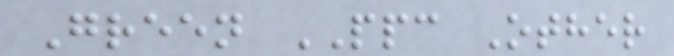Green PPC Other
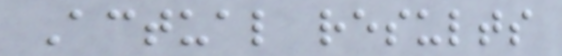Actual results
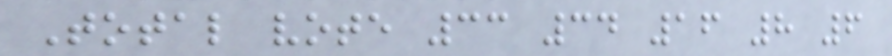Total vote 33 34 16 8 6
